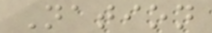Nation
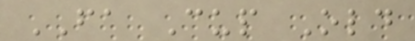FA Cup Old
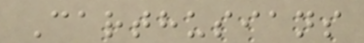Carthusians
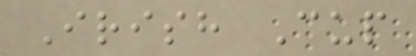Irish Cup
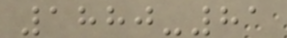1880-81
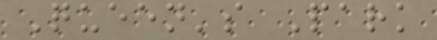Queen's Park
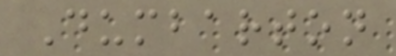Dumbarton
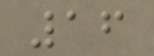16
